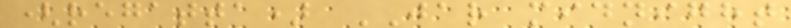(regatta) JAR midnight
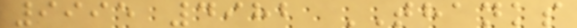9995 4982 THANKS
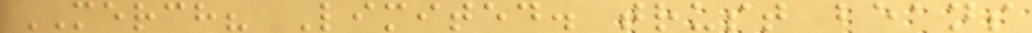MERCH? Limited. trust beans
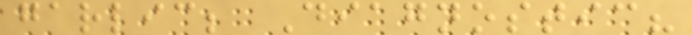garlic; Diagnostic?
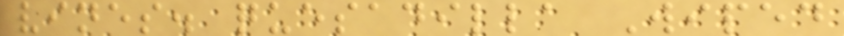vines. quesadilla Wiped
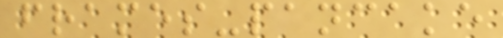frames-pancake
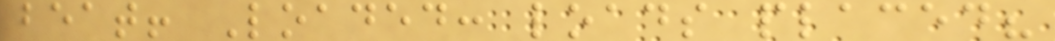beat! Loaded: loads placed?
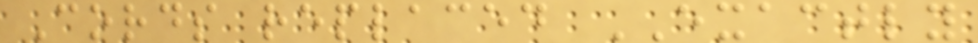Cords replaced EXACTLY
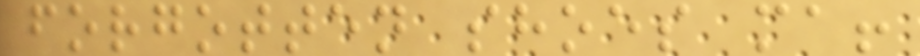forgotten shoes ma!
